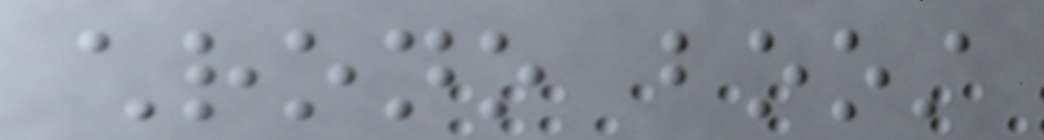chrono boost
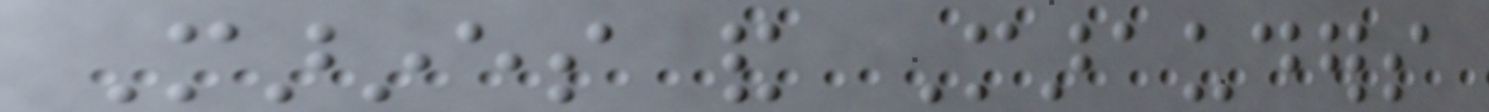Marines and Marauders
